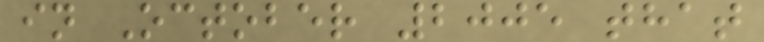in October 2005 that
